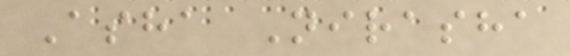Asha Nirasha
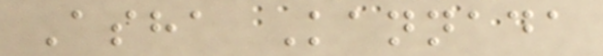Asha Kannada
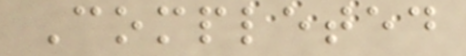Completed
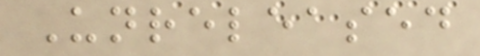Unreleased
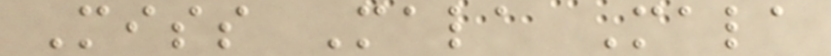Miss Mala Mala
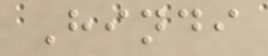Hindi
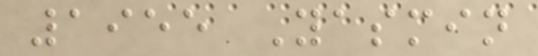1955 Yasmin
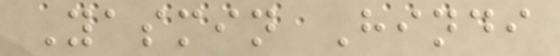Yasmin Hindi
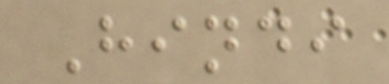Hindi
